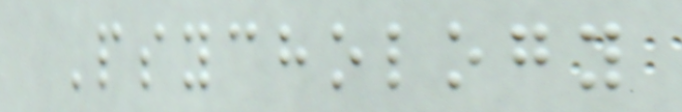Psychology
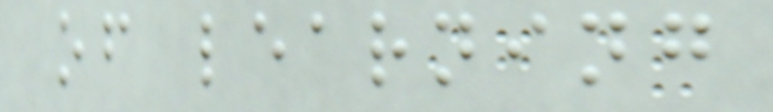of learning
